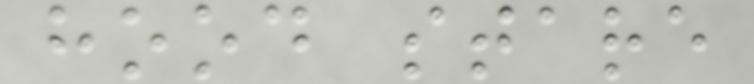hood stare
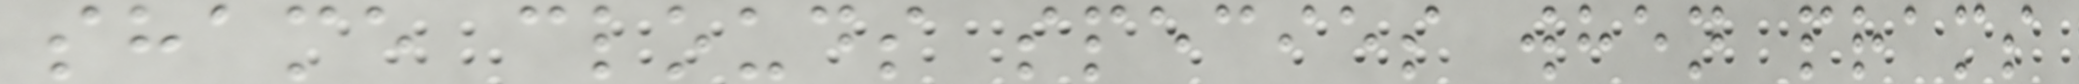shame clouds species when prams
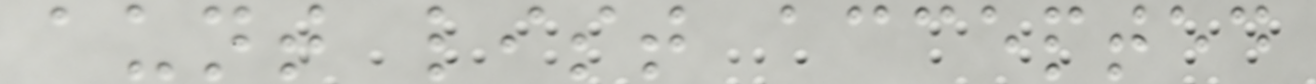aunt list accepted
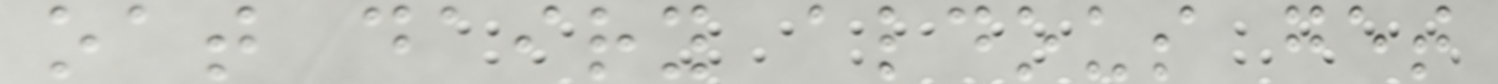oat dairy aldous get
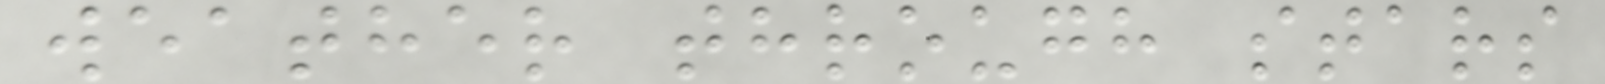weather through stars
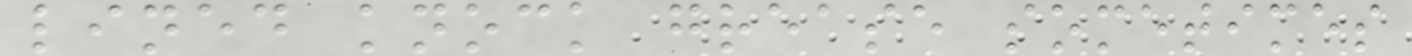lined knock grease sometimes
